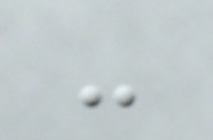-
